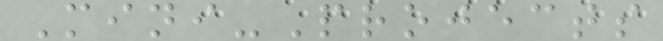Mini-Projects
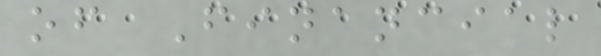of Financial
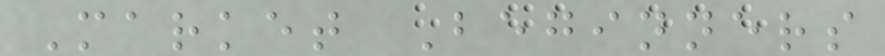Market Beginners
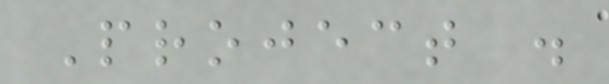Project .
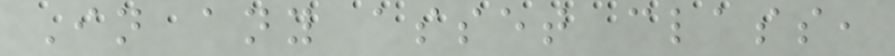In any asset class,
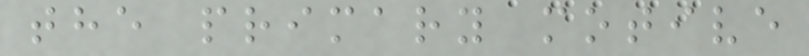the primary motive
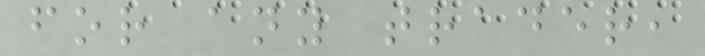for any trader,
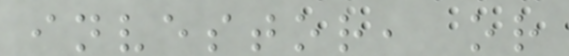investor, or
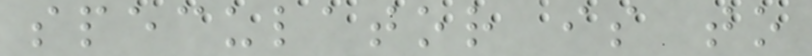speculator is to
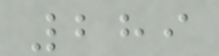289
